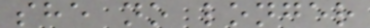she no longer
